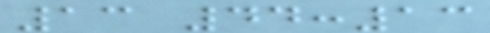13 44:13
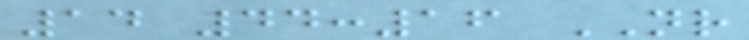14 44:16 NR
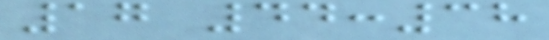17 44:38
